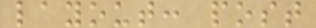layout: post
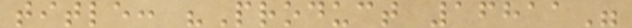title: "Product 16811"
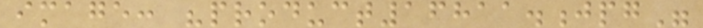image: "product16811.jpg"
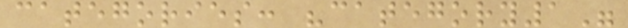categories: "category1"
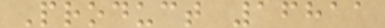Product 16811
